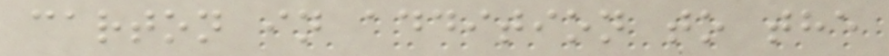carton in addition to the
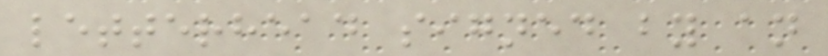letterhead signed by an
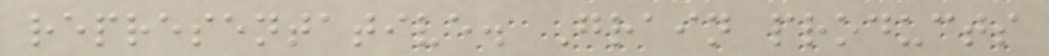representative. Grain products
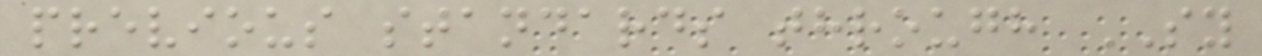previous standards through SY
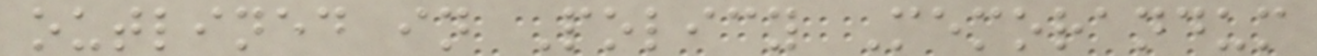outlined in Policy Memorandum
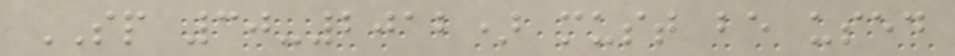SP 30-2012) must be used
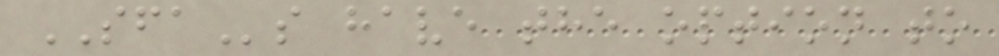SFAs have the option to
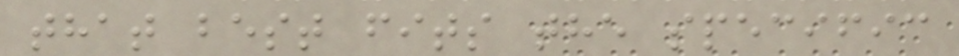that best fits the specific
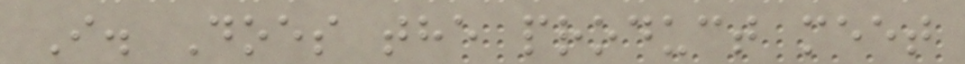I. Does the product meet
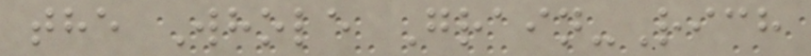the Whole Grain-Rich
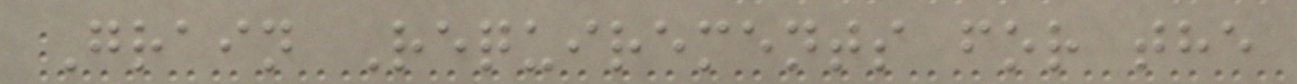Grain Requirements for the
